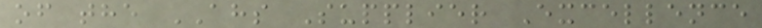of the AHS Supplier Excellence
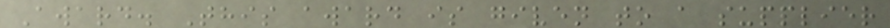Award. This award is given to a supplier
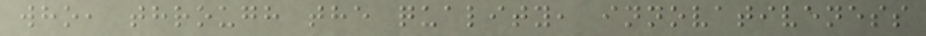who, through the quality, innovativeness
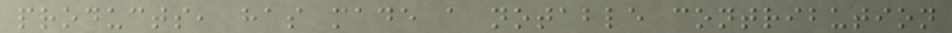products, has made a notable contribution
